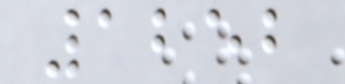1252
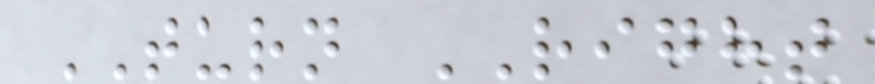TURN RIGHT
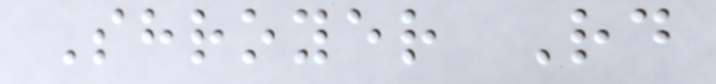Shroyer Rd
